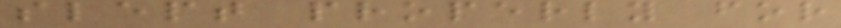slept properly for
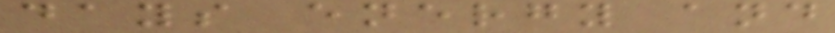days energy and
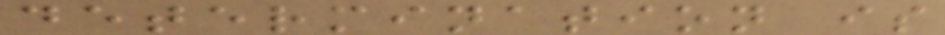determination is
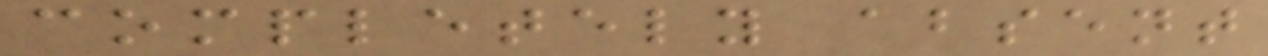completely absent
